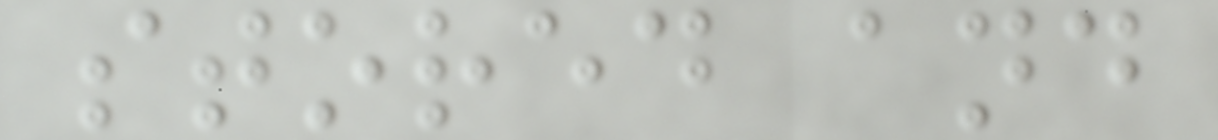stored and
